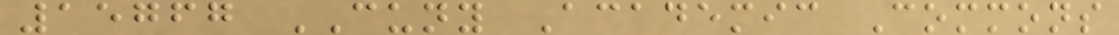15767 CUNY Academic Commons
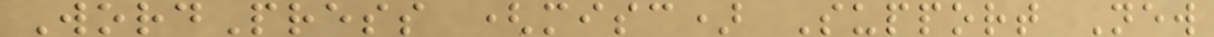WordPress (misc) Support New
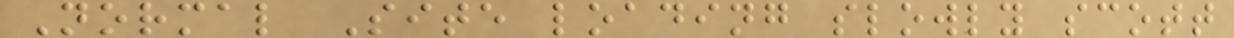Normal Site loading slowly scott
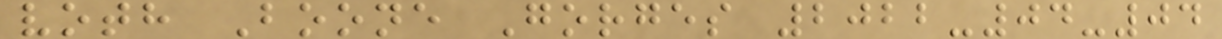voth Boone Gorges 2022-04-04
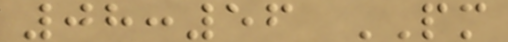08:56 PM
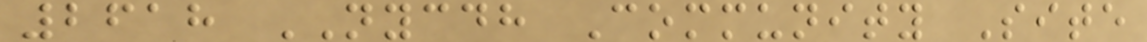2618 NYCDH Community Site
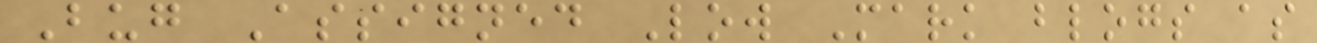Bug Assigned Low Mark blogs as
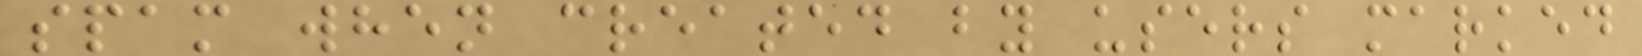spam when created by users marked
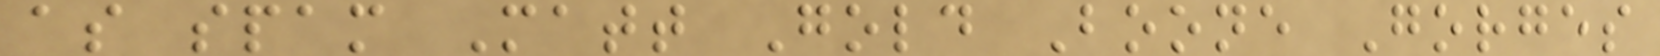as spam Matt Gold Boone Gorges
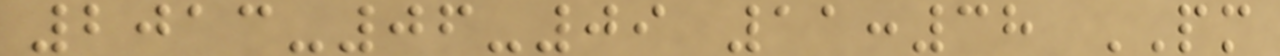2013-06-09 11:38 PM
